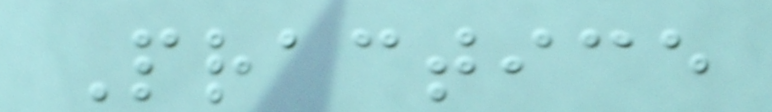Practice
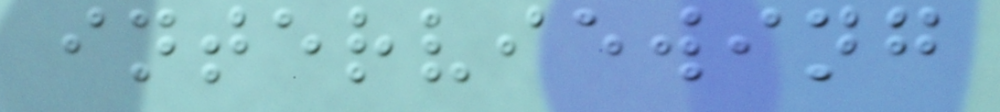interviewing
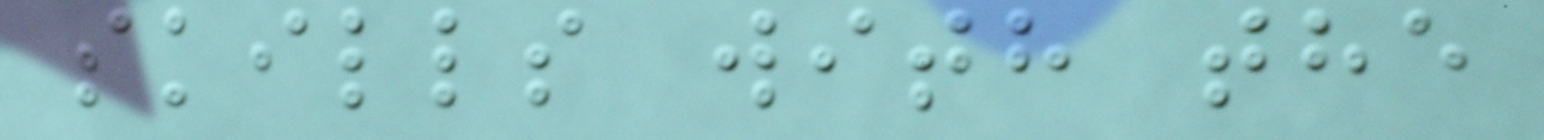skills with the
